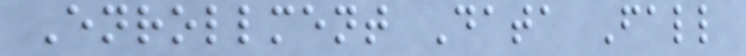Enrollment Data Fall
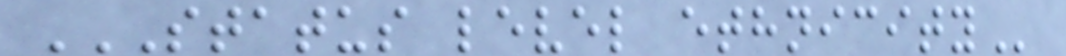STATUS LEVEL ETHNICITY
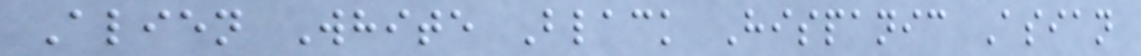Alien White Black Hispanic Asian
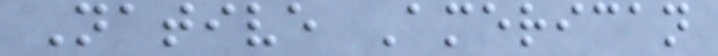Native American
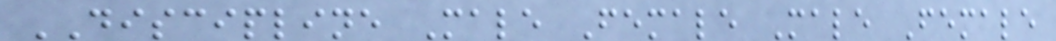DISCIPLINE Male Female Male Female
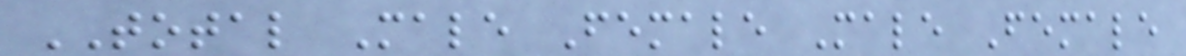TOTAL Male Female Male Female
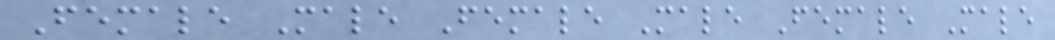Female Male Female Male Female Male
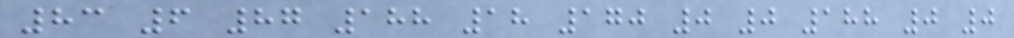83 6 87 188 18 170 0 0 188 0 0
